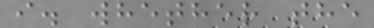i. whether the
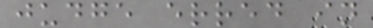judge erred in
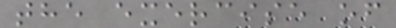the exercise of
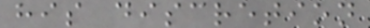his discretion
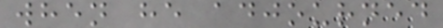when he adjourned
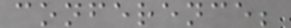conference;
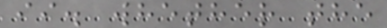ii. whether the
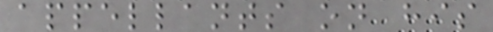appellants on his
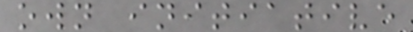own initiative
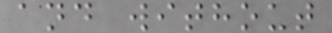and without
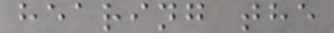hearing the
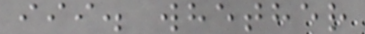iii. whether
